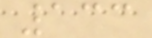133
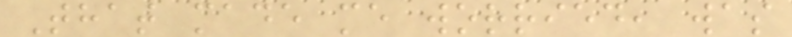That made me worried, was
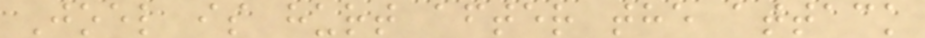Joel is hurt after the attack
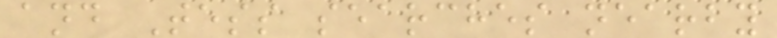and Tess searches nearby
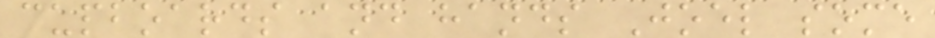cupboards and hands Joel some
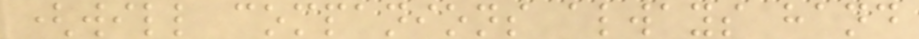(will companions always hand
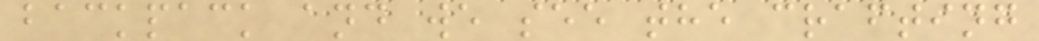backpack and we see the crafting
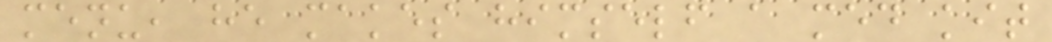menu, he makes himself a med kit
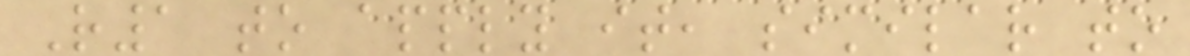R1 to apply it, similar to
